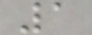1
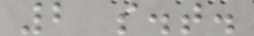2 s.t.
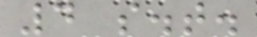4 s.t.
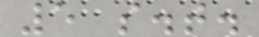5 s.t.
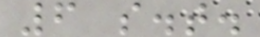6 s.t.
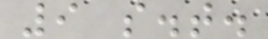9 s.t.
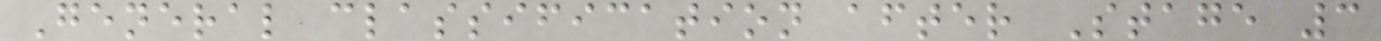General classification after Stage 3
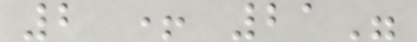2 + 21"
